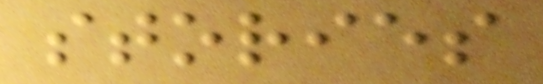stories
